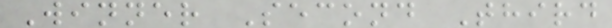Winner Second Third
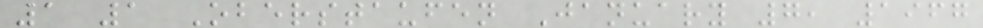1 1 Oberstaufen January 7, 1967
